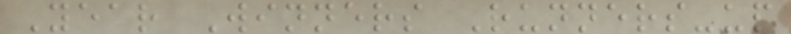Year Winners Runners-up
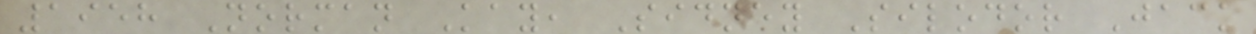1958 Norman Kay, Sidney Silodor Jack
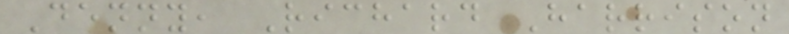Denny, Richard Harrison
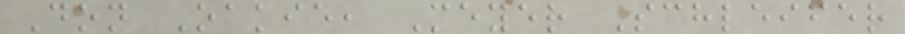Don Oakie, Meyer Schleifer
